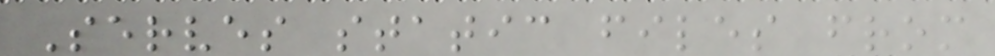Serves static files from
